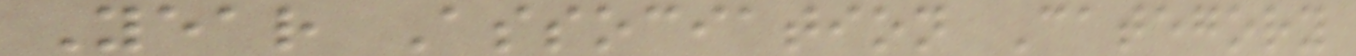Year Association Category
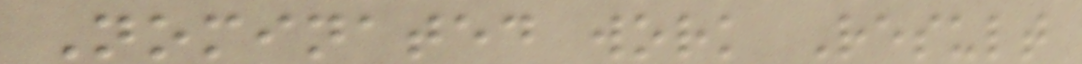Nominated work Result
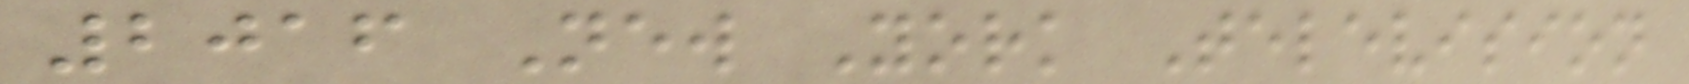2016 New York Television
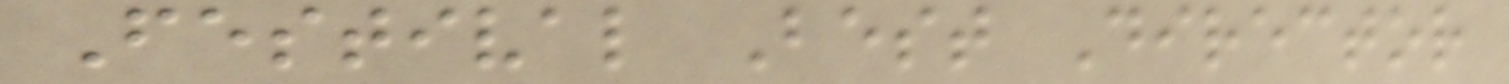Festival Best Director
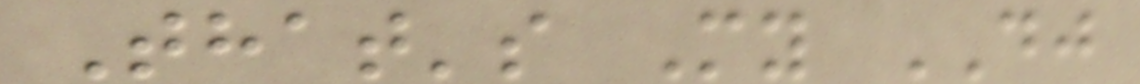That's My DJ
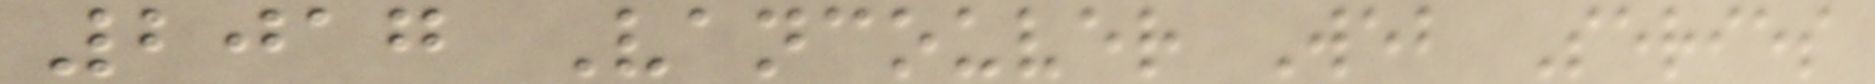2017 Vancouver Web Series
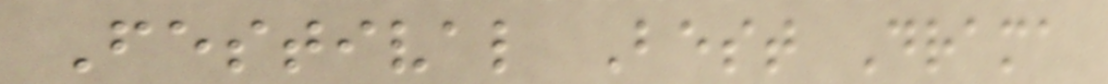Festival Best Drama
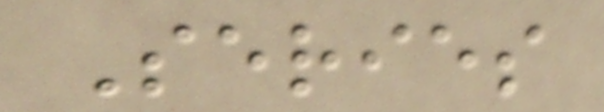Series
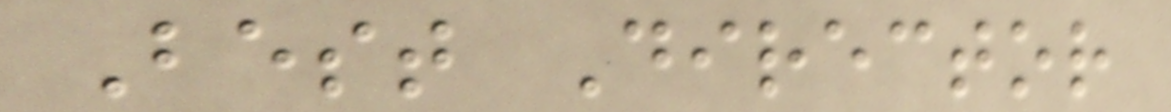Best Director
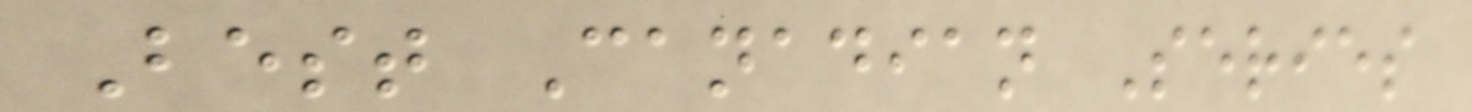Best Canadian Series
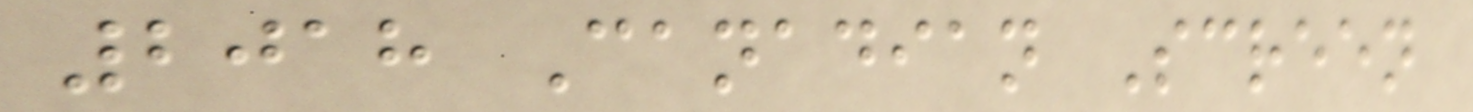2018 Canadian Screen
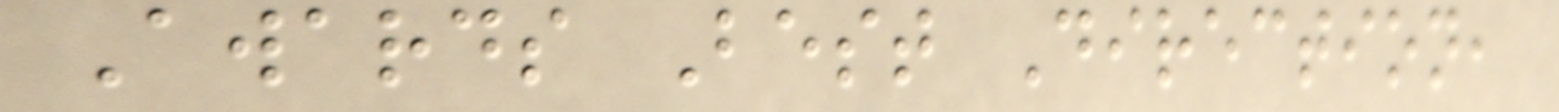Awards Best Direction,
